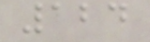124
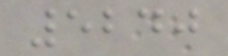5240
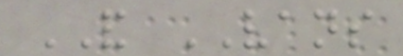AND VANS
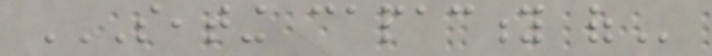SEATING CAPACITY OF
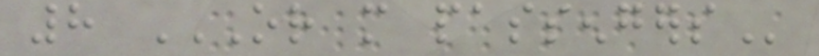8 OR MORE PASSENGERS
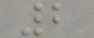2
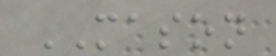MASON
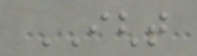IGHT
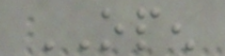OPEN
